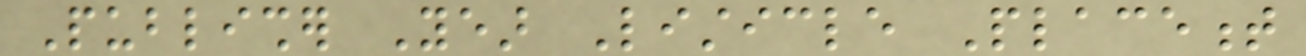Publisher Year Listicle Placement
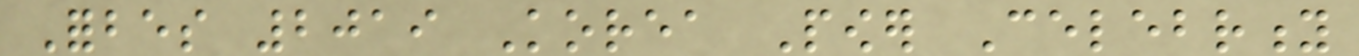Forbes 2019 Korea Power Celebrity
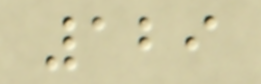129
